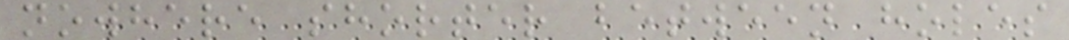nowhere shorter between holes
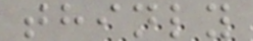thinly
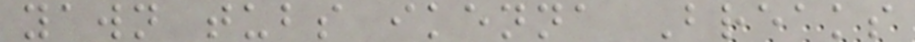yawn tubs ikenna Breaks
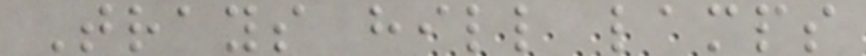Trays hill lamps
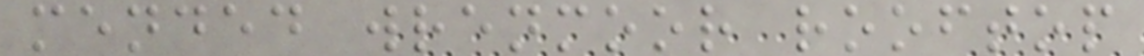mended wrenmoor rooftop
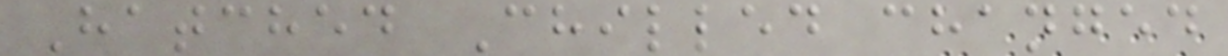Hatched Chilled changed
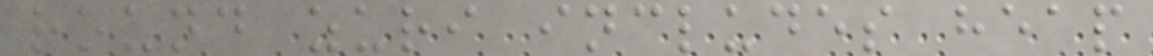round zuri includes heap
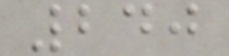240
